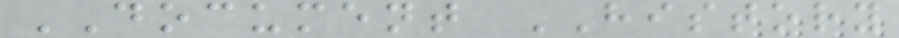DOCUMENT HISTORY
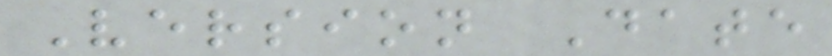Version Date
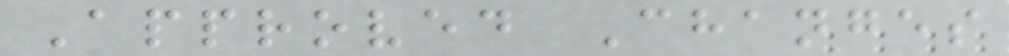Approved Changes
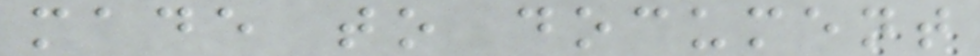made to document
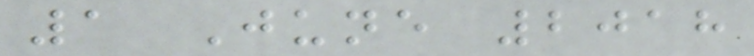1 June 2018
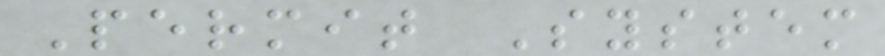Permit System
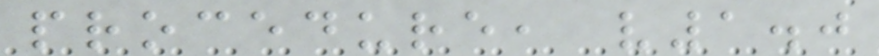procedure, v1.0
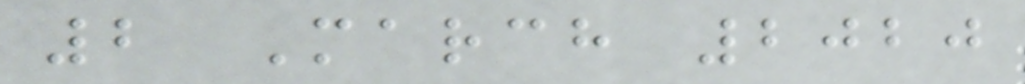2 March 2020
